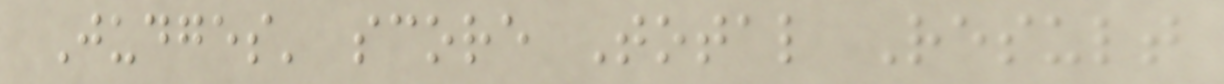Judges' score Total Result
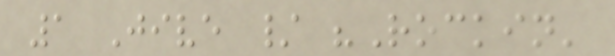1 Jive / "Rockin'
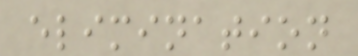elimination
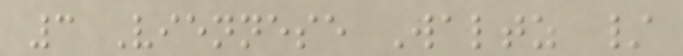3 Viennese Waltz /
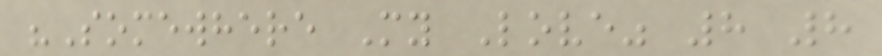"Somewhere My Love" 8 8
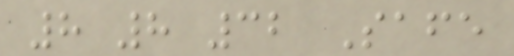8 8 32 Safe
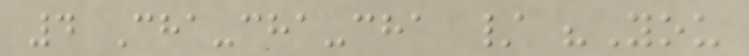4 Cha-cha-cha / "You
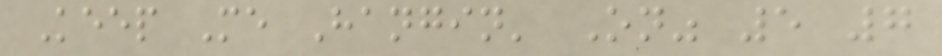Keep Me Hangin' On" 5 7
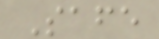Safe
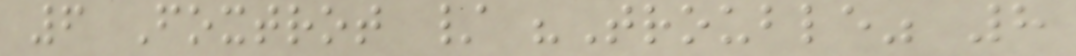6 Foxtrot / "Trouble" 8
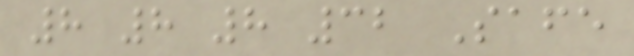8 8 8 32 Safe
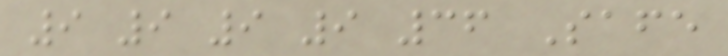9 9 9 9 36 Safe
